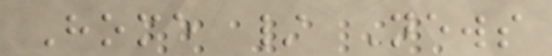Home / News
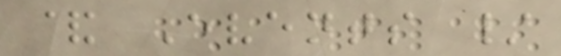& Events /
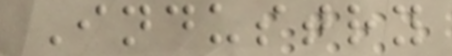Industry
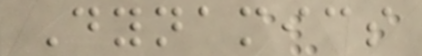Dynamics
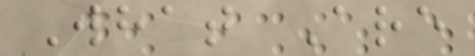What Are
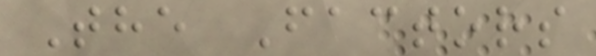The Factors
